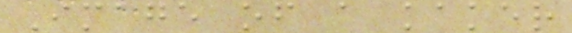Image of a kaker
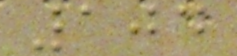104
